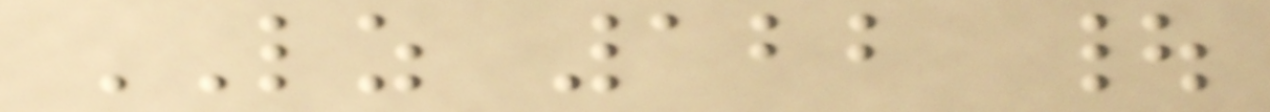LZ 122 |
